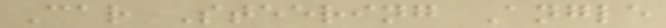Car Steering Angle
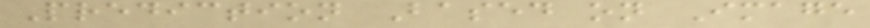Prediction Based on Image
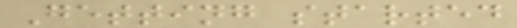Getting started
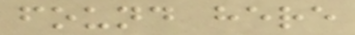found here
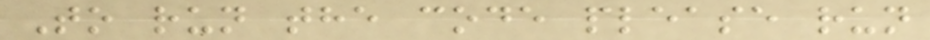To run the code please run
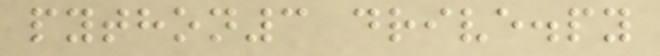python3 drive.py
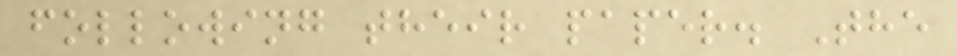following their paper. The
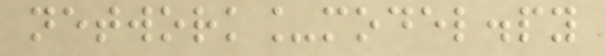network_model.py
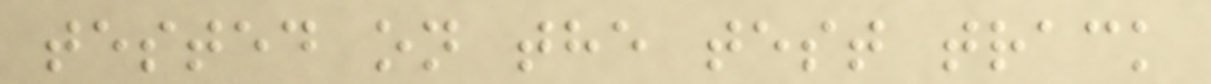tested on the test track
